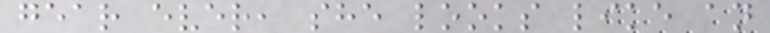gear ever, she looks like an
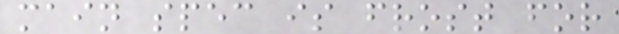main spec is frost for
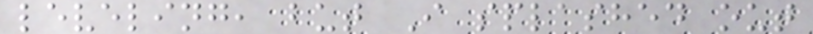leveling, but I splashed out
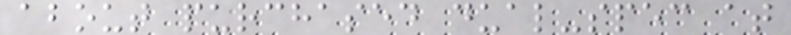about purchased dual-spec at
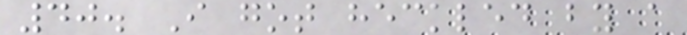40. I got heckled by a
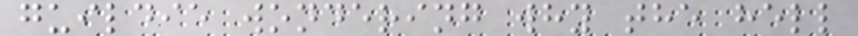guildie wondering why the hell
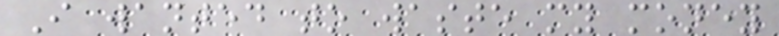I wanted to waste my money
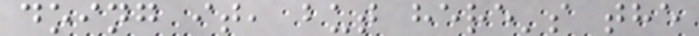doing it, but here's the
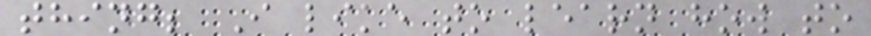thing; I like to learn how to
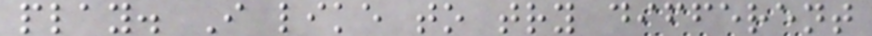play. I like to try different
